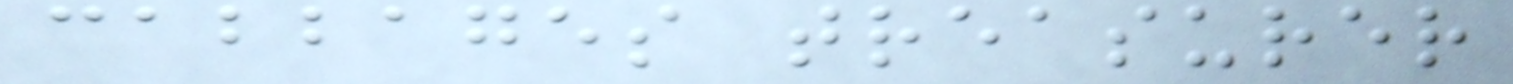cabbages treasurer
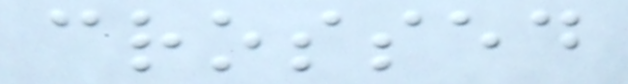crossed
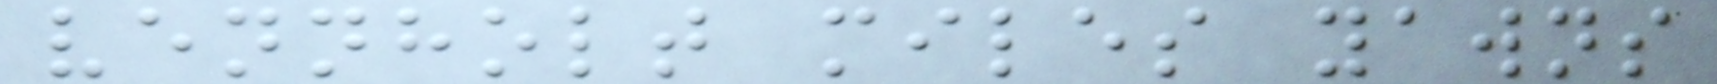vennholt miles yawns
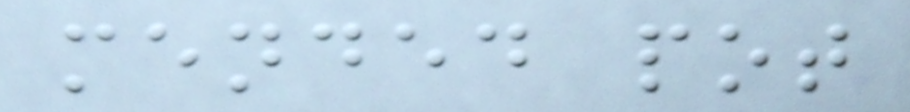mended pot
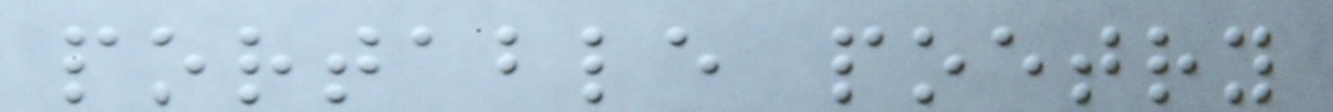portable poetry
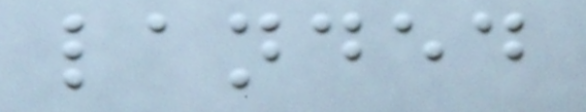landed
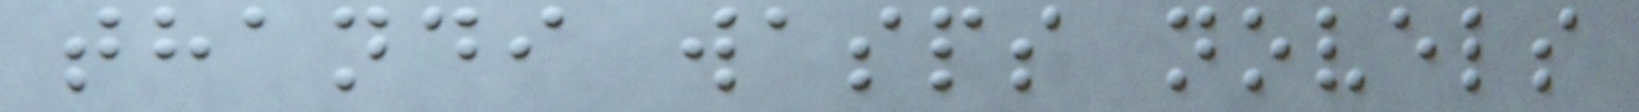thandi wasps novels
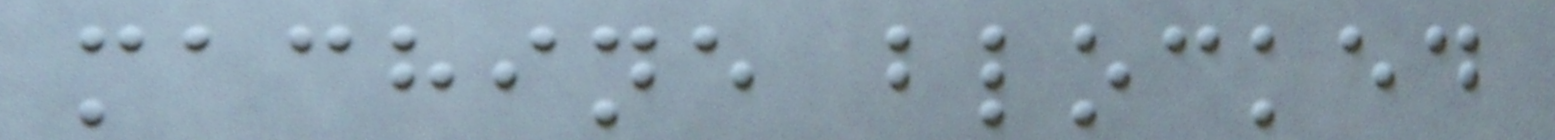machine blocked
